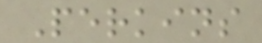Perkins
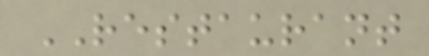RESTAURANT
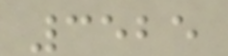3525
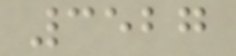3527
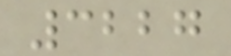3227
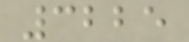3225
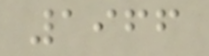1966
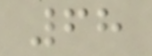68
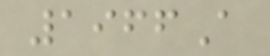1966A
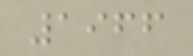1966
